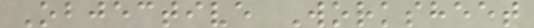Objective Worksheet
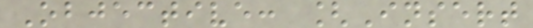Objective: [Insert
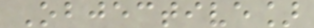Objective]
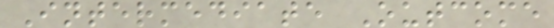Intermediate Outcome
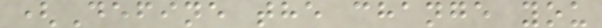(Define the change you
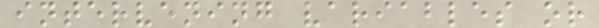intervening variables or
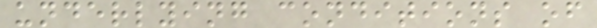underlying conditions of
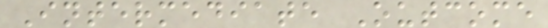Intermediate Outcome
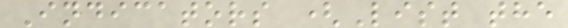Indicators (List the
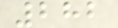282
